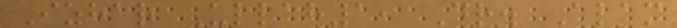Izhar Ullah1, Dr. Alam
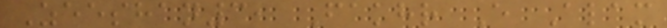Zeeshan3, Fakhr E Alam
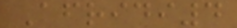Afridi4
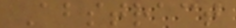Abstract
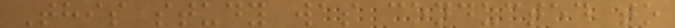This study was conducted to
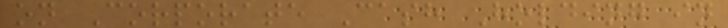on Corporate Cash Holding in
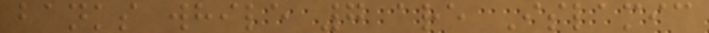banks while 7 are Islamic
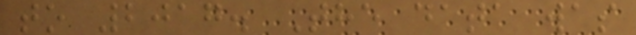to 2017. The data was
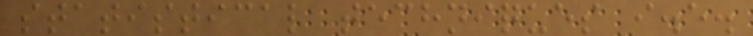statistical techniques i.e.
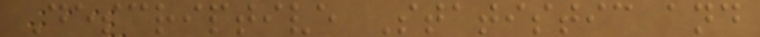Descriptive Statistic and
